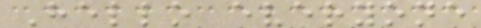Hello everyone
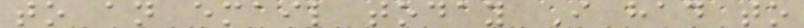to an email today I had to
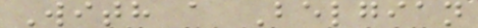With a Belgian
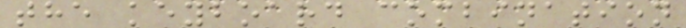the keyboard combination
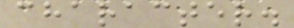character.
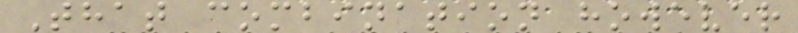That combination however
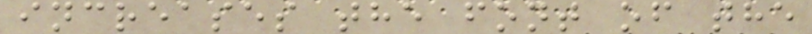increases the font of the
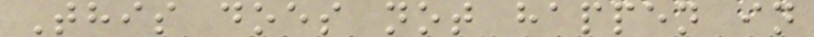This does not happen in
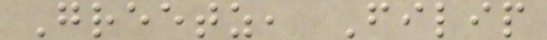Greetz, Filip
